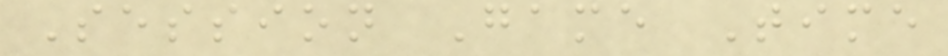Session Game Time
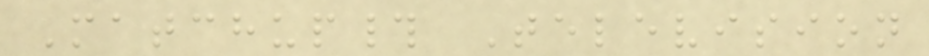Matchup# Television
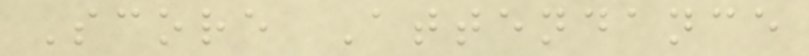Score Attendance
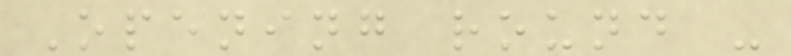Opening round -
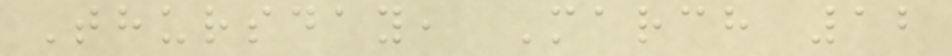Thursday, March 12
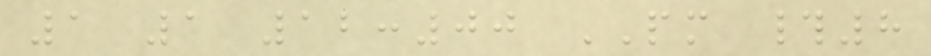1 1 12:00 PM #8
